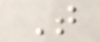T
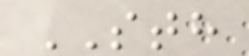STH
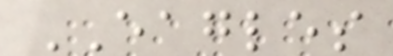EAGLES
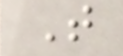T
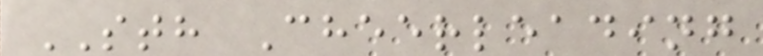STH Cheerleading
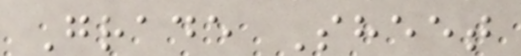Grade Sheet
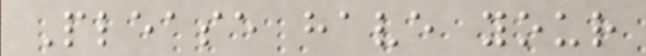Please have your
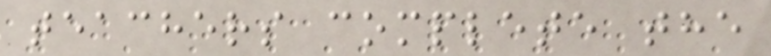teachers complete the
